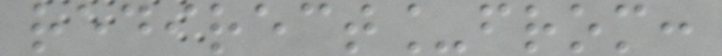redirect_from:
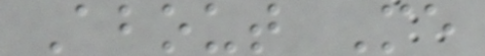About Me
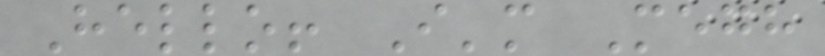Hello! I'm Megh
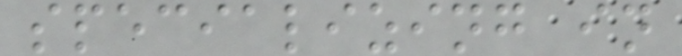specializing in
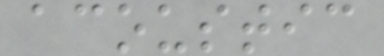acoustic
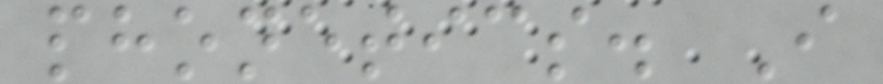phonetics. I
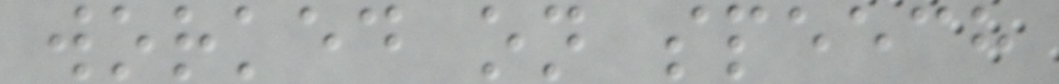worked on speech
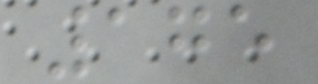175
